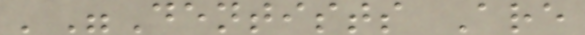'"Dentists Are
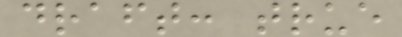draft: true
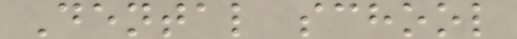Dental school
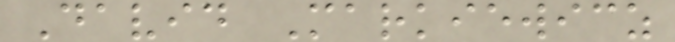David Markiewicz
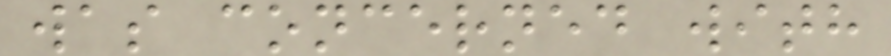was concerned with
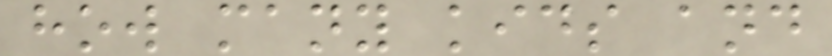how many kids and
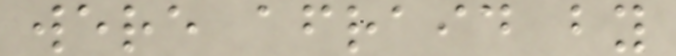were afraid by
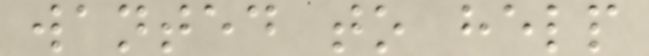wanted to help
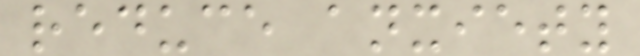reduce anxiety
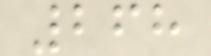268
